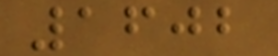1602
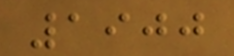1900
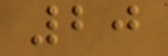20
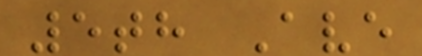5th Ave
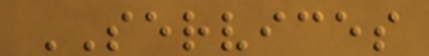SERVICES
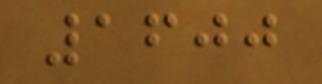1600
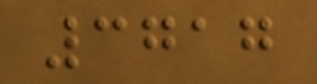3717
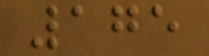175
